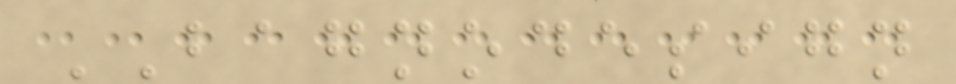BAGNODESIGN
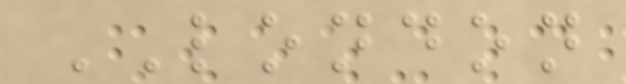LONDON
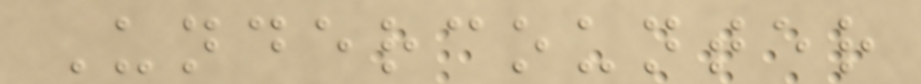Undercounter
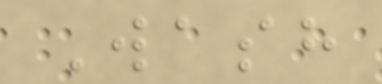Wash
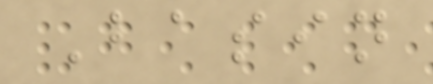Basin
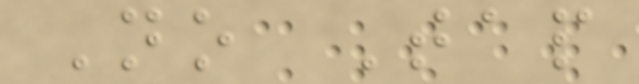No Tap
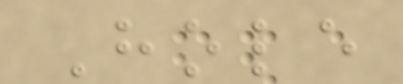Hole
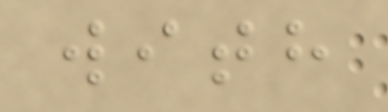with
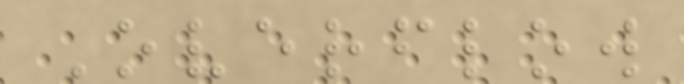Overflow
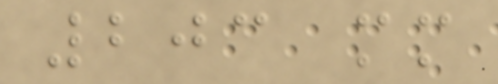203 mm
